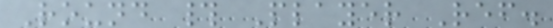Round # Player Ref.
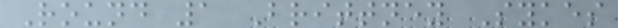Round 1 Brittney Sykes
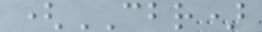(CBR)
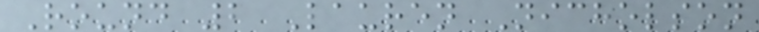Round 2 Lauren Nicholson
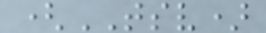(TSV)
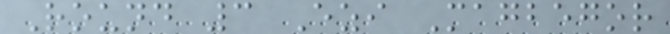Round 3 Ezi Magbegor
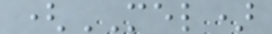(MEL)
